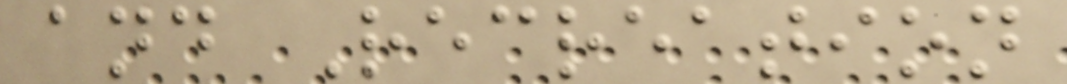and Recreation
